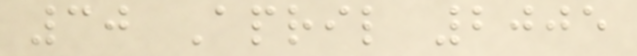30 April 2005
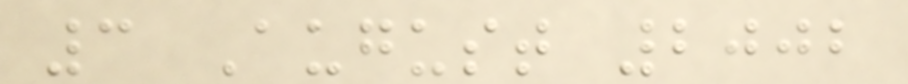3 August 2002
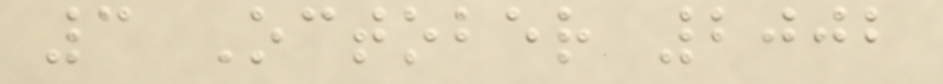3 October 2002
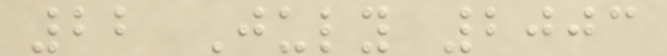22 July 2003
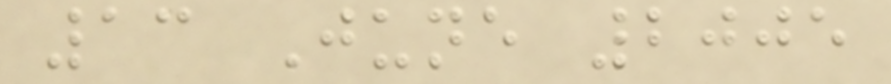13 June 2005
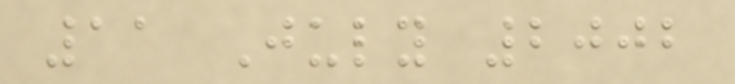11 July 2002
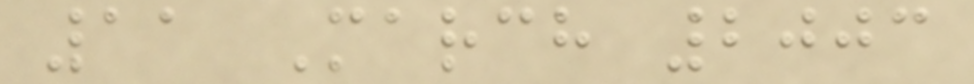11 March 2003
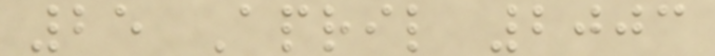25 April 2003
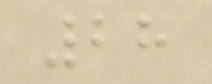28
